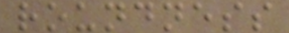roundness
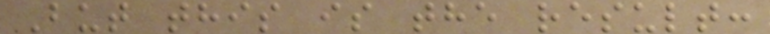But this is the result:
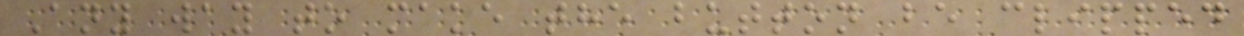Any way to make the button be clipped
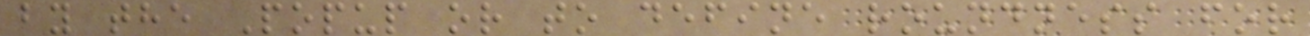by the Popup or to define roundness for
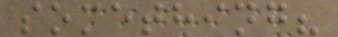something?
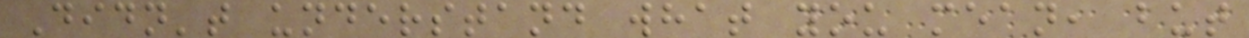Didn't understand what you mean, but
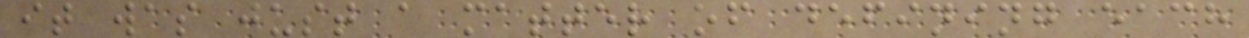it was just a matter of defining each
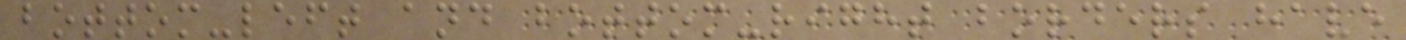bottom-left and bottom-right borders have
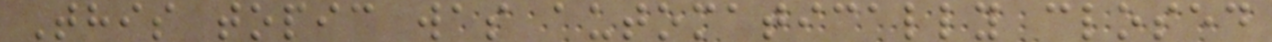This topic was automatically closed
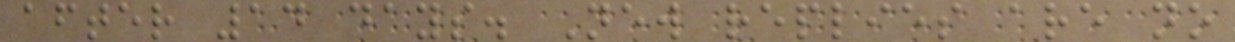after 14 days. New replies are no
